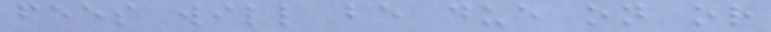fees will be due on or
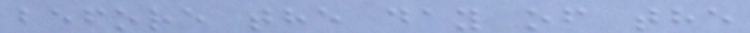before the day of the
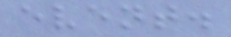event.
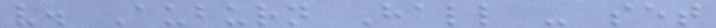v. Auburn Hall - set
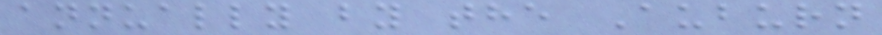annually by the Auburn
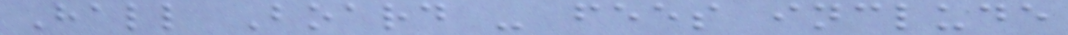Hall Board - fees include
